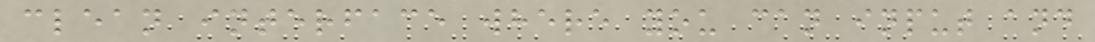clean interface where you can input and
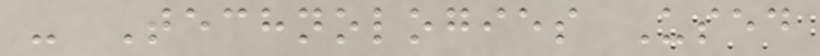- Technologies Used
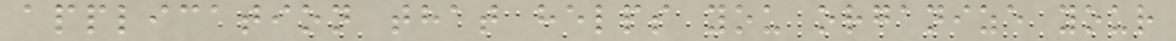application that helps you organize your
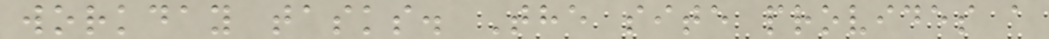workday tasks. The site provides a
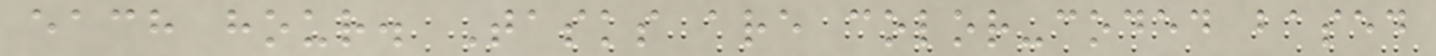each hour. Tasks are color-coded based
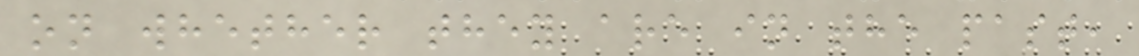on whether they are in the past,
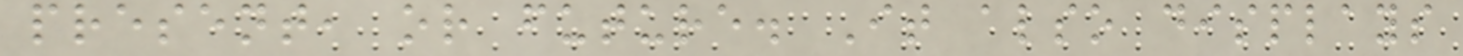present, or future. It also displays
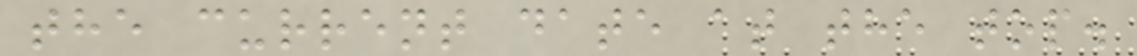the current date at the top.
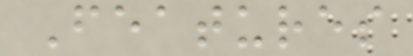Features
